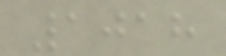1018
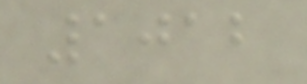1012
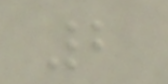2
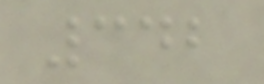342
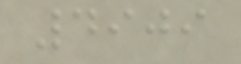4909
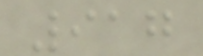917
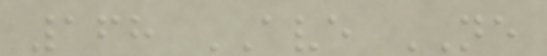168 AVE NE
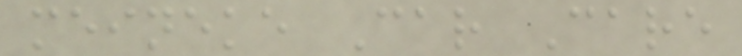meineke Car Care
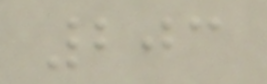203
